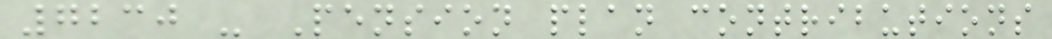7230 - Pension plan contributions
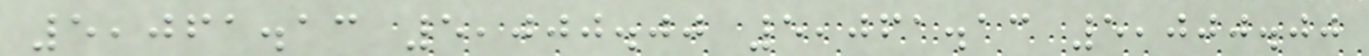5,061.13 5,000.00 5,061.13 5,000.00
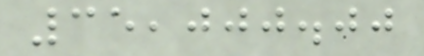35,000.00
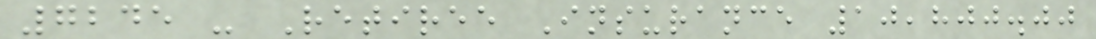7245 - Retiree Insurance 10,800.00
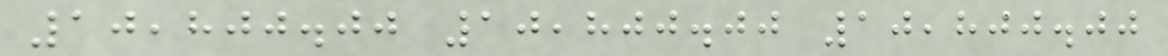10,800.00 10,800.00 10,800.00
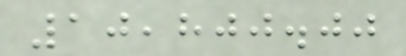10,800.00
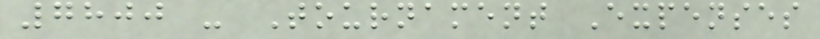7800 - Tournament Expenses
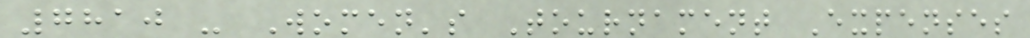7810 - Women's Tournament Expenses
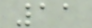11
